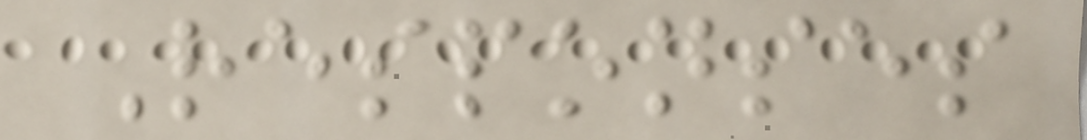Responses
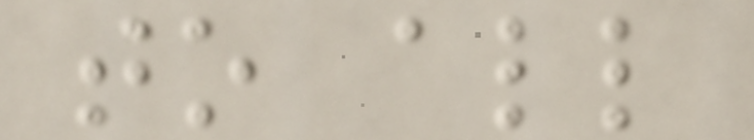to all
